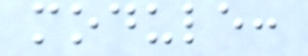module:
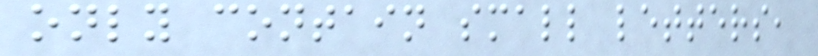only contain small letters,
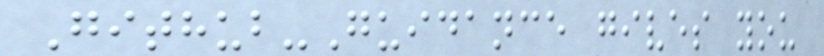Github-Guidance gives you
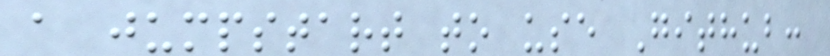a jumpstart to use Github:
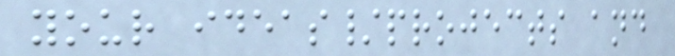your ideas/projects and
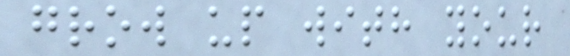grow up with your
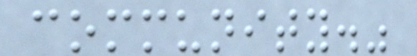community."
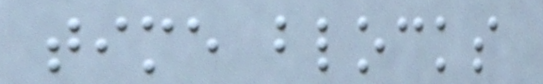time blocks
